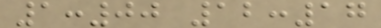1:00 12:17
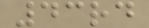43rd
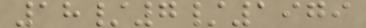18/7/1979
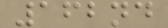162nd
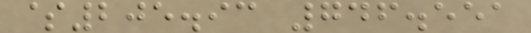$205.93 746.551
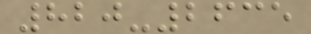820-2635
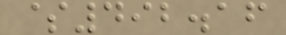$492.16
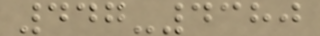447-4380
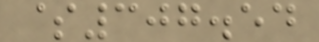$307.54
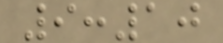9:10
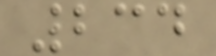234
